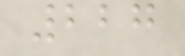227
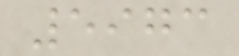5973
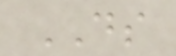DS
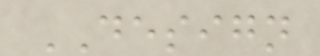DESIGN
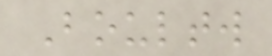Boultw
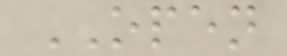OPEN
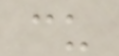cu
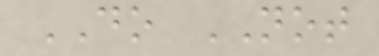DO NOT
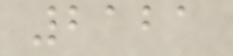2121
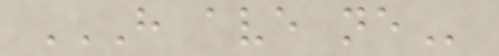H AVE NE
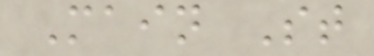Main St
